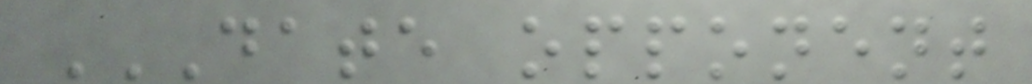DATE OPPONENT
